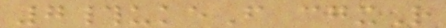7#ukeF cgxR
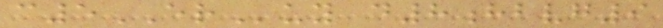c5ERuy d8hbvg9
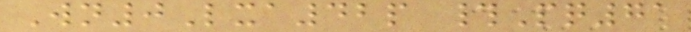Wn0Lxa42p #Pq71
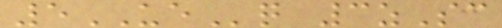5UEq 3zSc
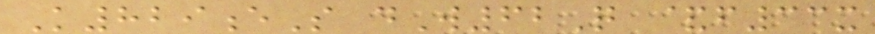K829eS dW62Q &f33x
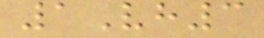1Vh3
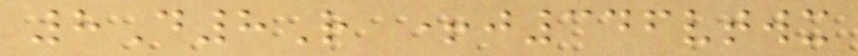8D8R +j346vtwx
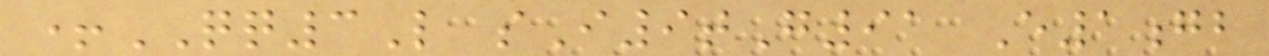+QQ3L sI9tG91 E1gb
